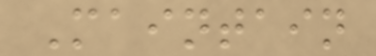Maintain
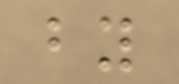by
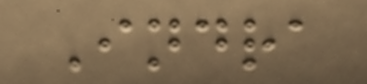Indra
